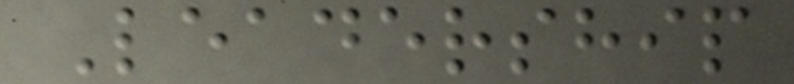Leadership
